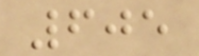605
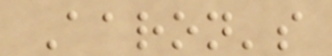Aaron's
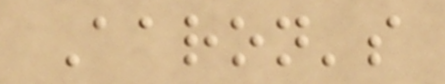Aaron's
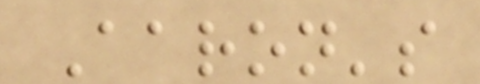Aaron's
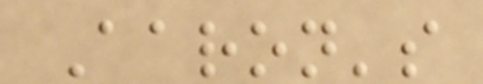Aaron's
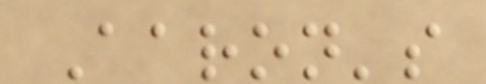Aaron's
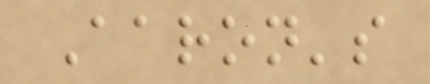Aaron's
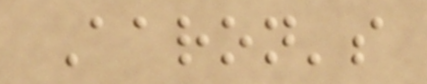Aaron's
